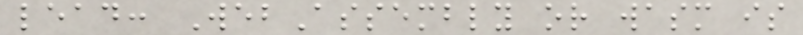lead: WebAssembly or wasm is
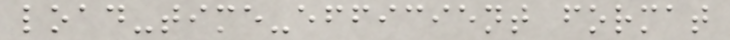load-time-efficient format
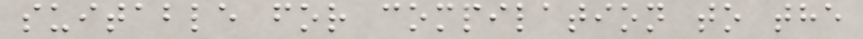suitable for compilation to the
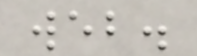web.
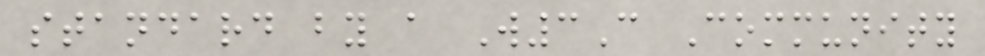standard by a W3C Community
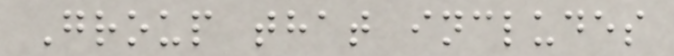Group that includes
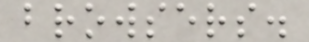browsers.
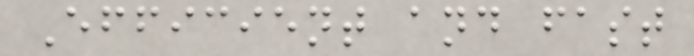Efficient and fast
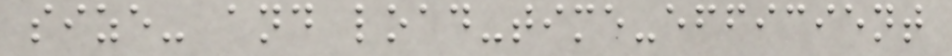size- and load-time-efficient
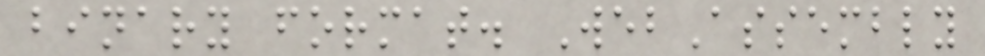binary format. WebAssembly
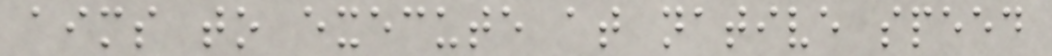aims to execute at native speed
